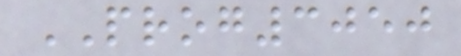PROG3050
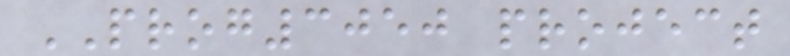PROG3050 project
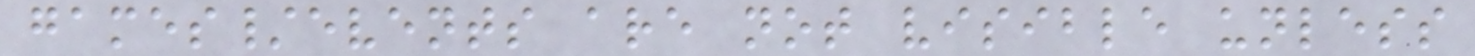games/events are not visible unless
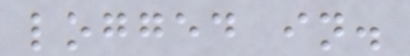logged in.
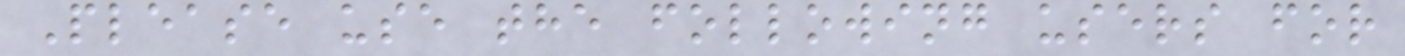Please use the following users for
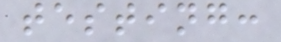testing:
